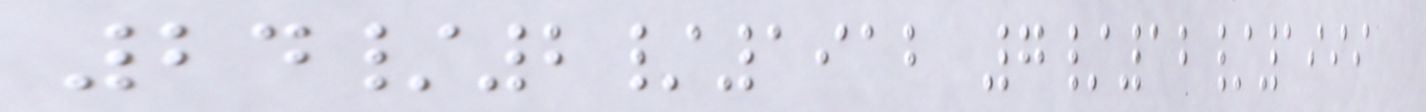24/2/1912 7/12/1999
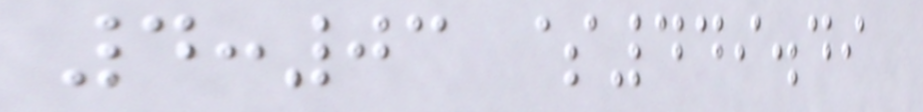4:03 $449.49
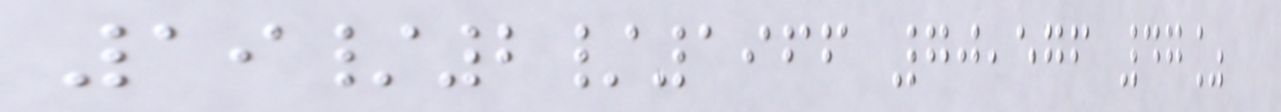19/2/1966 70,576 47%
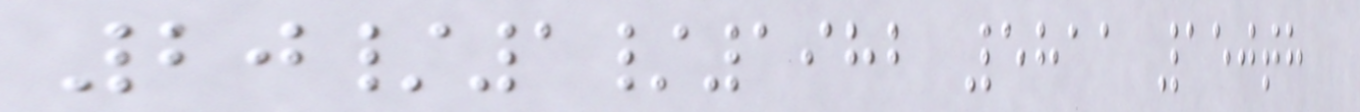20/1/1982 5811 150th
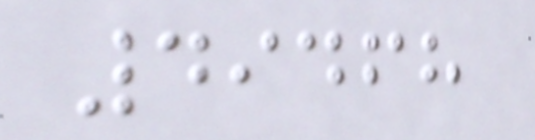49468
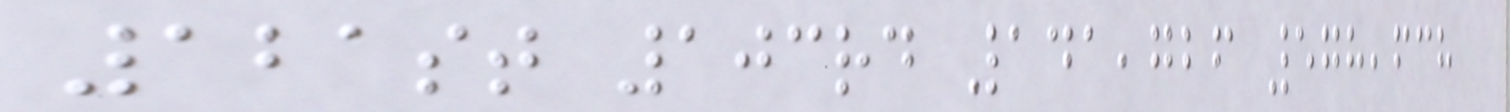121st 103rd 141,726 578,638
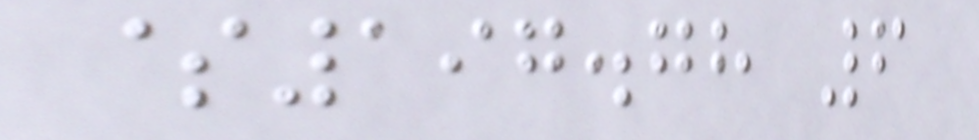$197.78 6
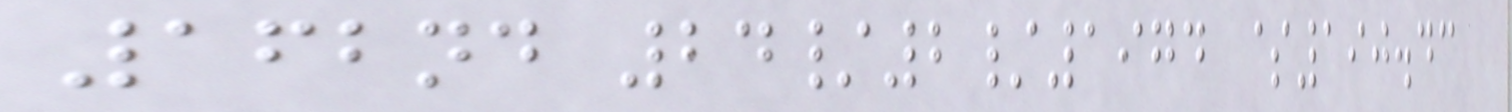162nd 24/2/1974 $190.43
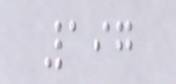197
